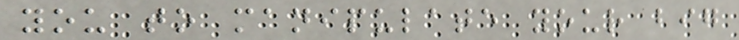you to manipulate your big
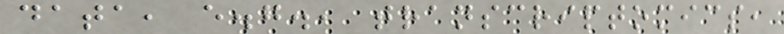data, e.g., transcriptomics,
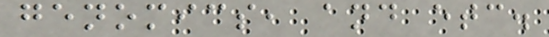genomics, and etc.
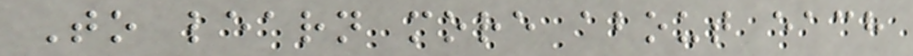To learn more about each
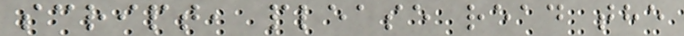script, please read the
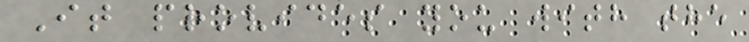It provides you with the
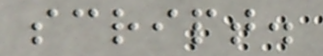script.
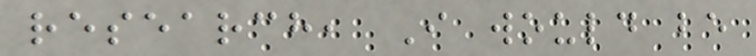research, I would be
